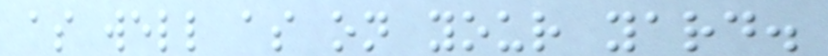as well as on your yard.
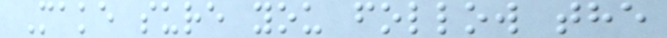Make sure you follow the
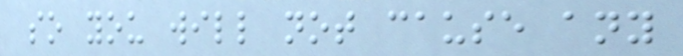so you will not cause any
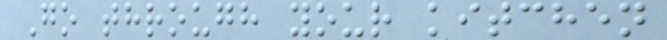Go through your kitchen
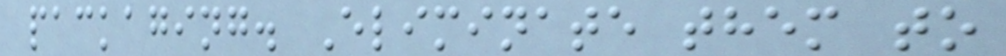packaging. Eliminate them to
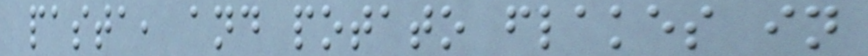pasta, and potato flakes in
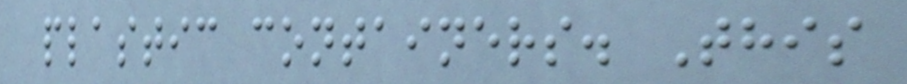plastic containers. This
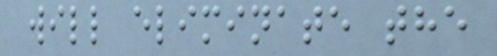will eliminate the
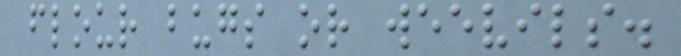flour bugs or weevils.
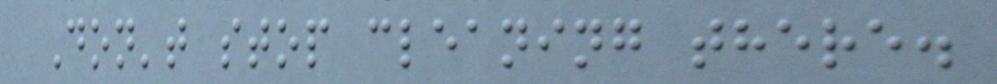Don't stop cleaning there.
